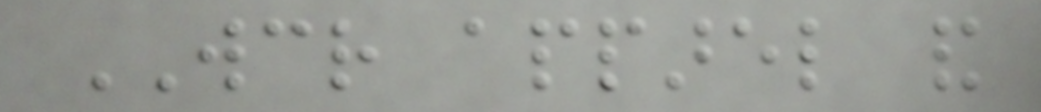WCR apparel and
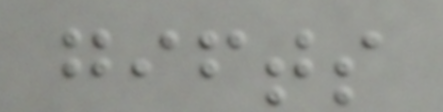gifts
